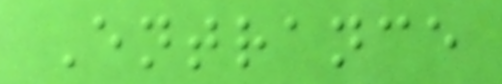Entrance
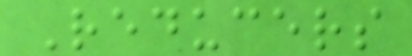Reducers
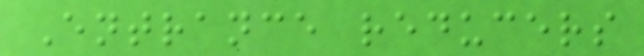Entrance reducers
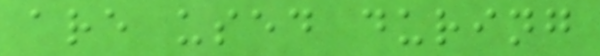are used during
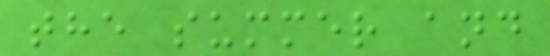the summer and
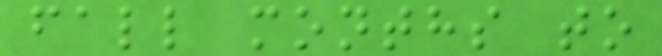fall months to
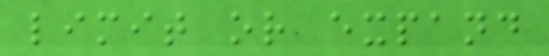limit or expand
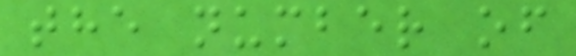the number of
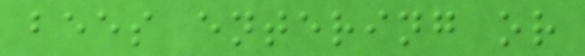bees entering or
